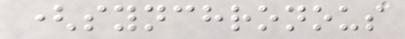(synchronous
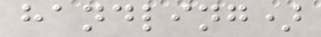handling)
